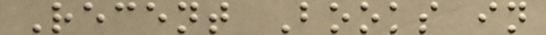Recent Books in
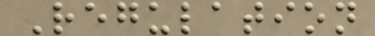Regulation
